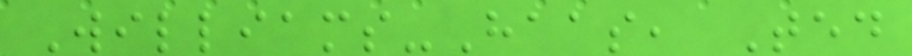Williams-Haas, Ted
